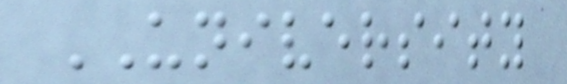UNIVERSITY
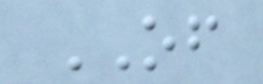OF
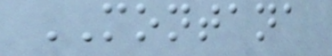MONTANA
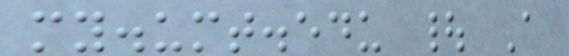my.umt.edu | A
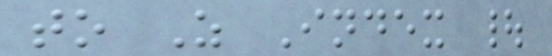to Z Index |
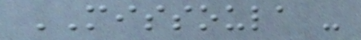MISSOULA -
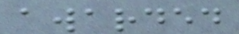awarded
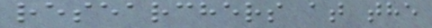researchers at the
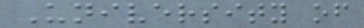University of
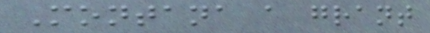Montana a grant
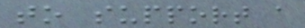to support a
